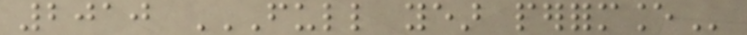2010 FULL YEAR PERFORMANCE
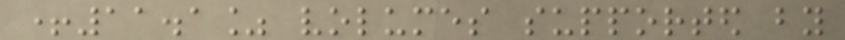+11.1% volumes supported by
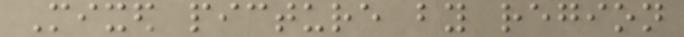Mixed picture by region
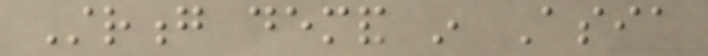Strong demand in Asia
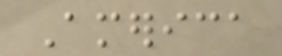America
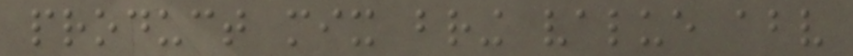product mix bring value above
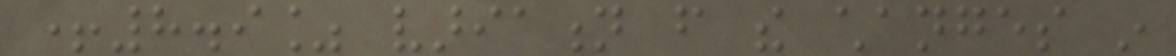+8.9% variation from the changes in
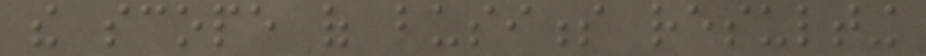the scope of business resulting
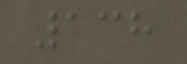138
